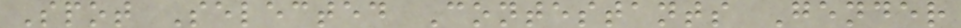Spot Selected Contestants Gender
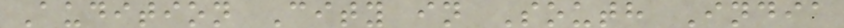Audition City in South India
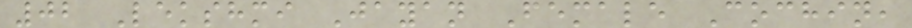02 Lekshmi Jayan Female Cochin,
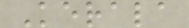Kerala
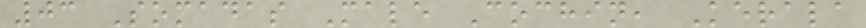03 Somadas Male Cochin, Kerala
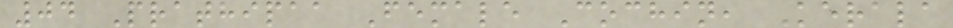04 Prathipaa Female Cochin, Kerala
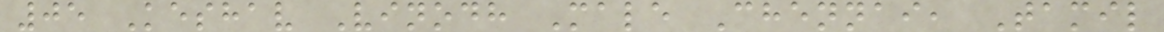05 Keshav Vinodh Male Chennai, Tamil
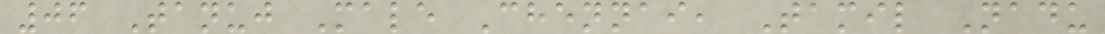06 Tanuj Male Chennai, Tamil Nadu
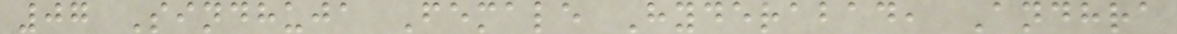07 Sindhuja Female Hyderabad, Andhra
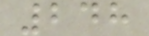248
